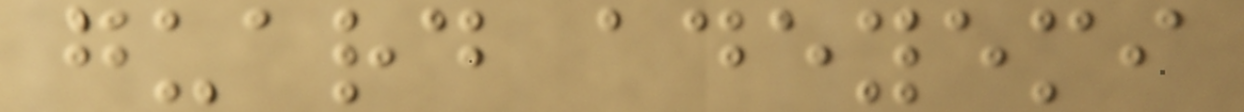guard adeyemi
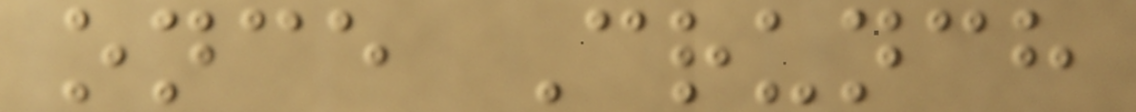once Crunch
